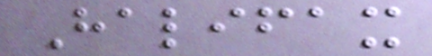Halifax
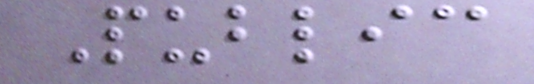Public
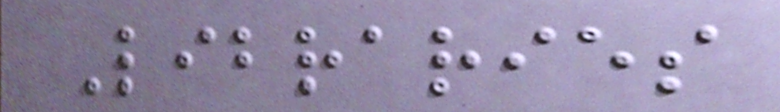Libraries
